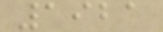1921
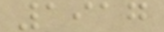1917
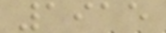1915
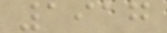1917
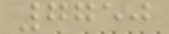7750
